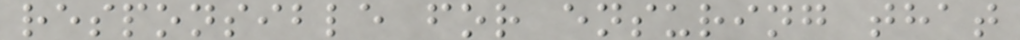responsible for ensuring that
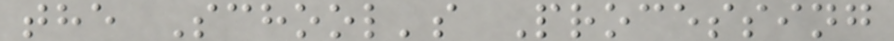the School's Processing
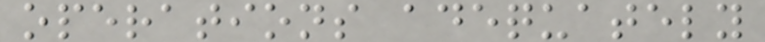operations adequately
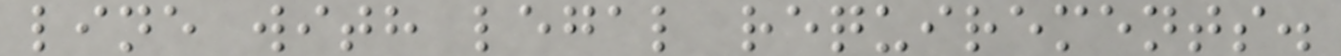line with legal requirements.
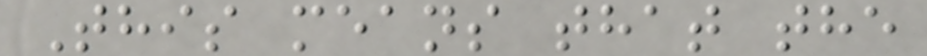This means that the
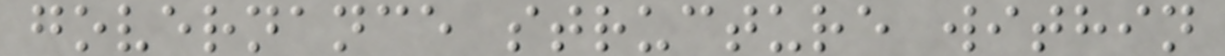governance structure within
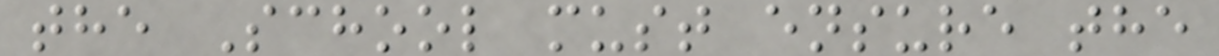the School must ensure the
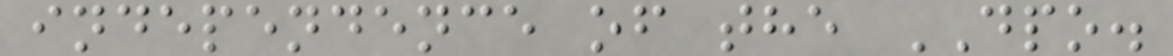independence of the DPO.
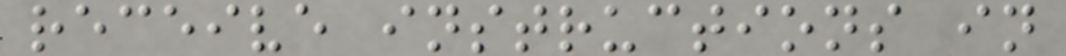receive instructions in
